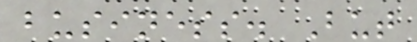business. But
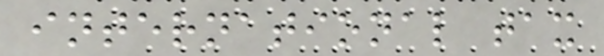international tax
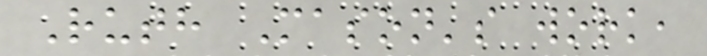Ruth Mason's work,
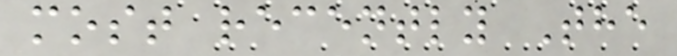most recently The
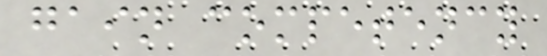gain competency
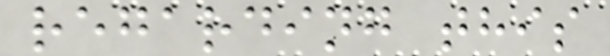regarding this
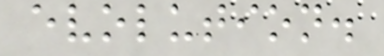evolution.
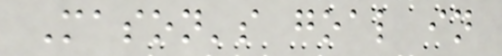Mason's goal in
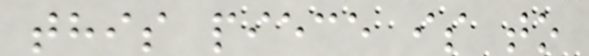this piece is to
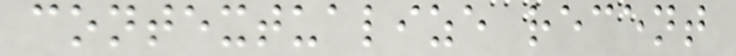contextualize recent
